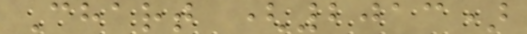Chart (2013)
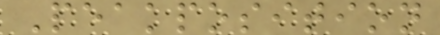Peakposition
